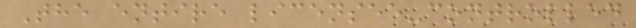The entire licensee-controlled
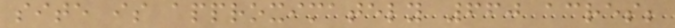site is approximately 660 acres;
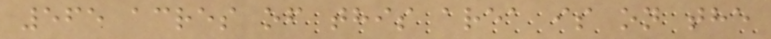565 acres of this area is on the
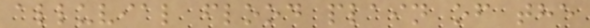alluvial flood plain of the
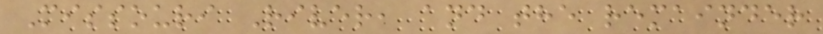Missouri River, and the remainder
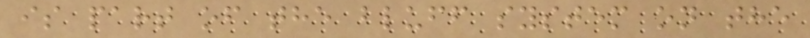is part of the bluff system on the
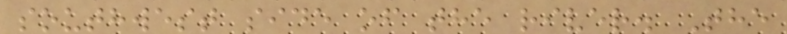southwest side of the river. The
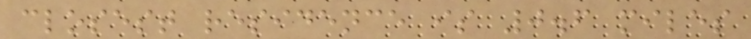closest residence is 0.6 miles
